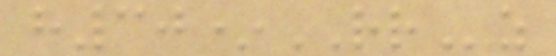h30*RRz
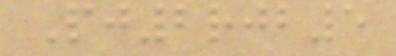Pj2rjb5
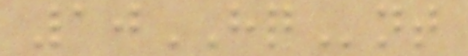10HQnt
